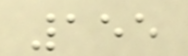155
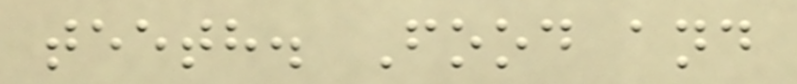teeth. Food and
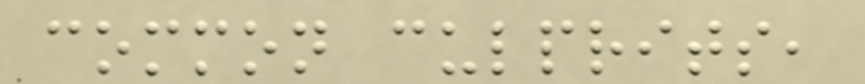common culprits,
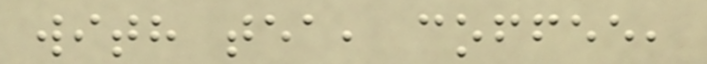with tea, coffee,
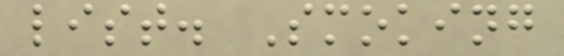list. Smoking
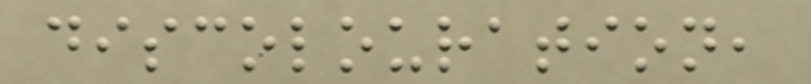discolouration,
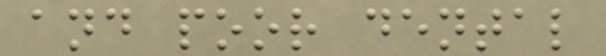and poor dental
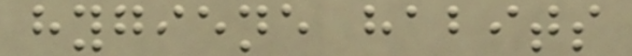hygiene habits
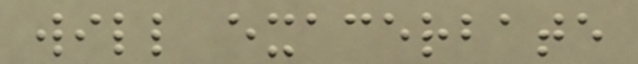will exacerbate
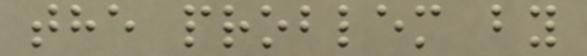the problem by
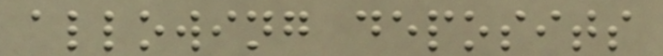allowing deposits
